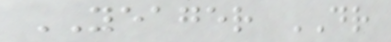YEAGER DR
